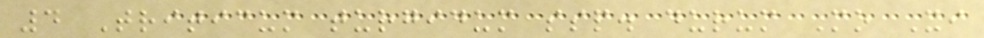4 Triticum turgidum ssp. durum Mo Xi
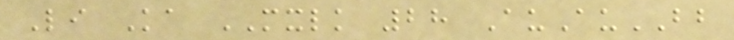Li Ka MXLK 28 AuAuBB
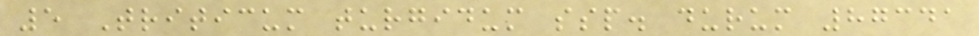5 Triticum turgidum ssp. durum 87341
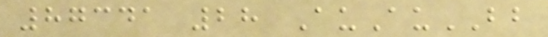87341 28 AuAuBB
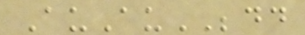AuAuBBDD
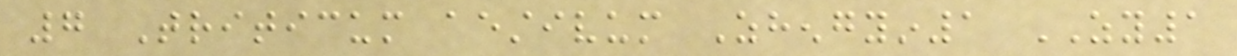7 Triticum aestivum Zhengyin1 ZY1
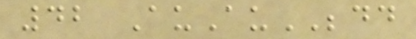42 AuAuBBDD
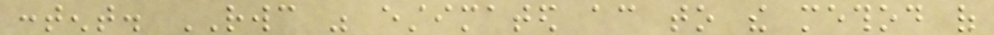content. RWC was estimated according to the method of
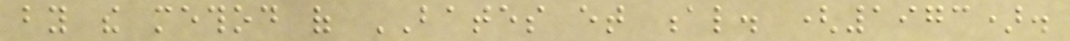by the method of BATES et al. (1973).
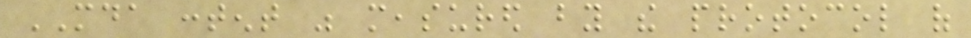MDA content was measured by the protocol of
